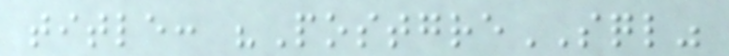title: "PostgreSQL"
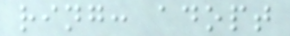ring: adopt
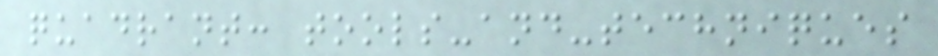quadrant: tools-and-techniques
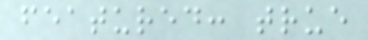featured: true
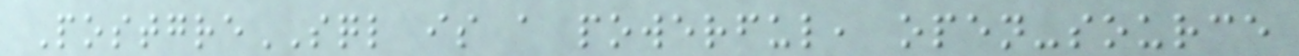PostgreSQL is a powerful, open-source
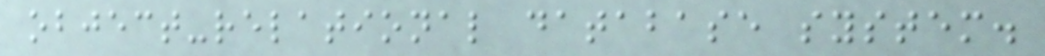object-relational database system.
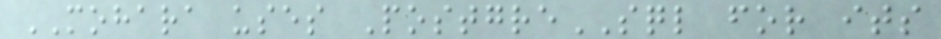MOHARA uses PostgreSQL for its
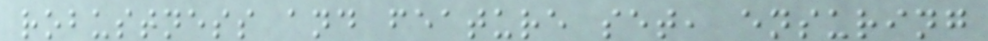robustness and feature set, ensuring
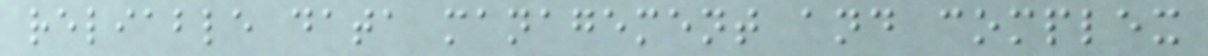reliable data management and complex
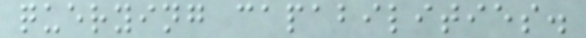querying capabilities.
